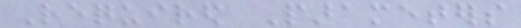Required Parameters
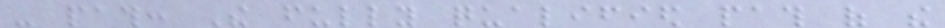- path: The fully qualified path of the
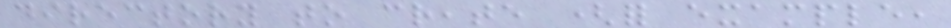directory to create (for example,
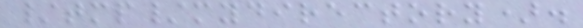/tmp/mydirectory).
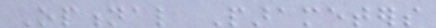Optional Parameters
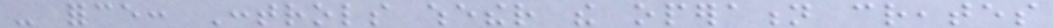- force: Controls whether the operation creates
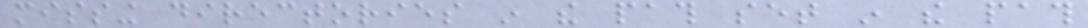missing directories in the path set in the path
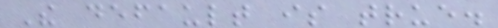The default is true.
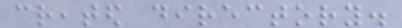created directory.
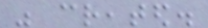was created.
